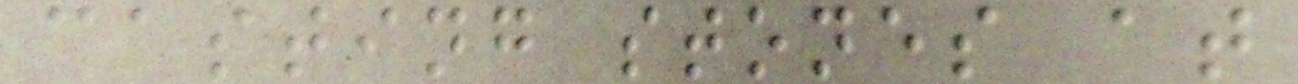casting stones at
